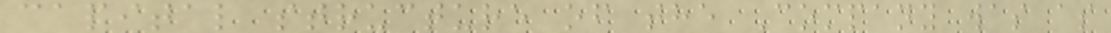capital structure of the Company was as
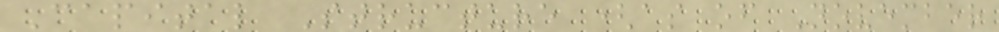Capital Structure (as of November
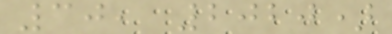30, 2020)
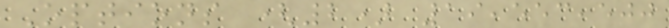Options (2) 19,553,500
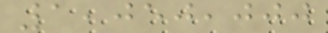1,050,000
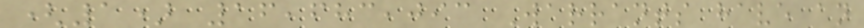(1) 16,683,093 Warrants have an
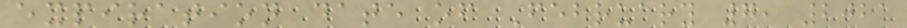expiration date of February 7, 2021
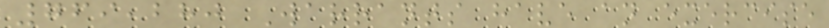769,280 Warrants have an exercise
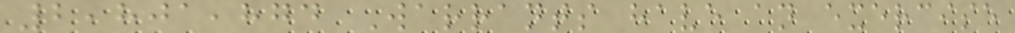2,801,874 Warrants have an exercise
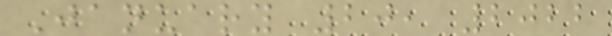January 20, 2022
